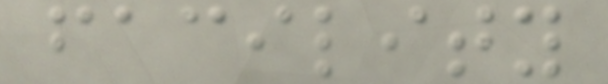facility
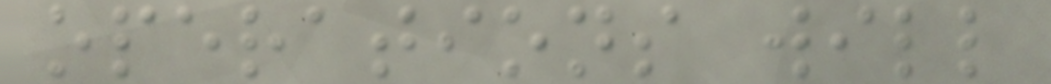operations will
